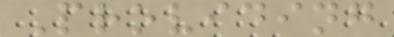Providing
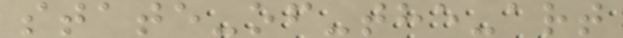state-of-the-art
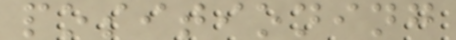positioning
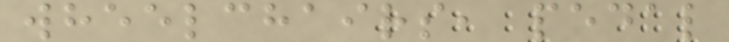wheelchairs, pedal
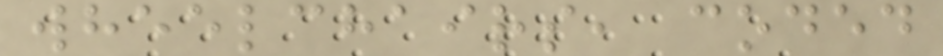wheelchairs, coded
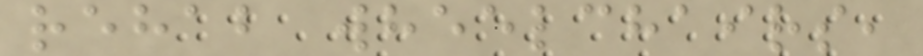rehab wheelchairs,
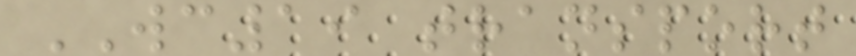WC19 transport
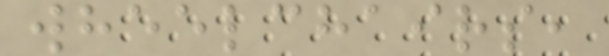wheelchairs,
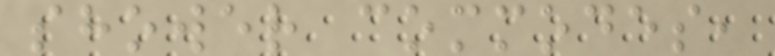shower commodes,
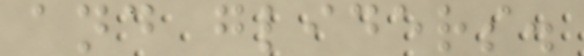and gliders.
